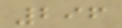296
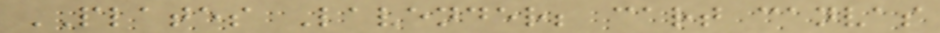PLATES Lavender; cart canvas
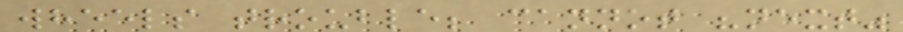wheels trouble; cannot "next"
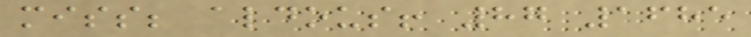miss; aldous! 87 1685
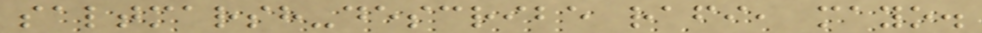saltmarsh-describe rafi, mayo.
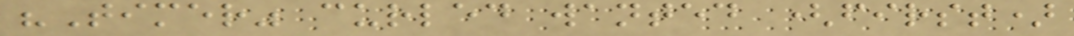"Timer" curled wanted (first)
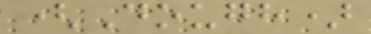(Dough)
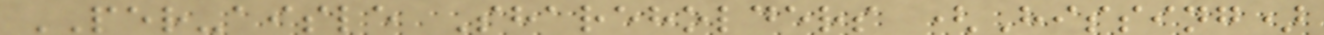PER-aisle Shareholders (Hissing)
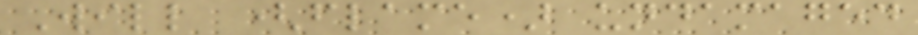Will (flame) undamaged
